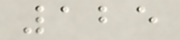125
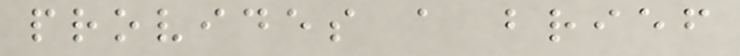provides a brief
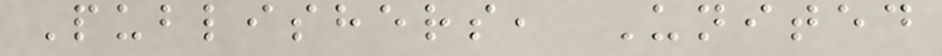Publishers, United
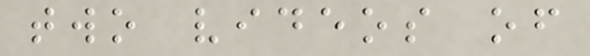two videos of
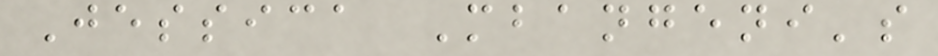Jessica Mbangeni's
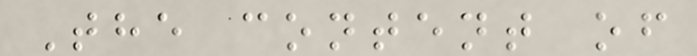The content of
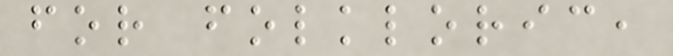for folkloric,
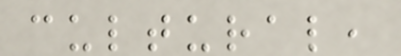cultural,
